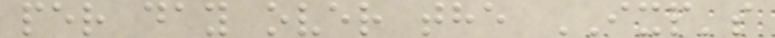per day over the IXP's
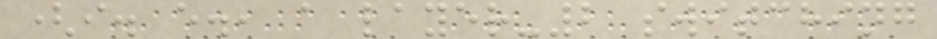(i. e., a layer-2 switching
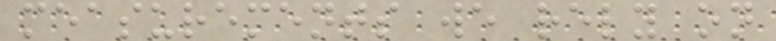measurements we rely on
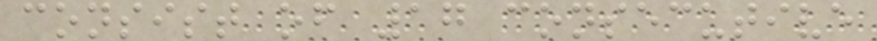consist of 17 consecutive
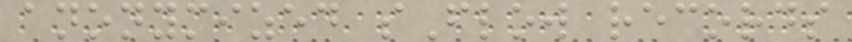anonymized sFlow records
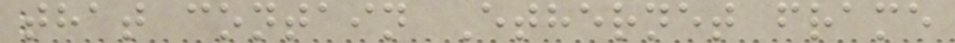that contain Ethernet frame
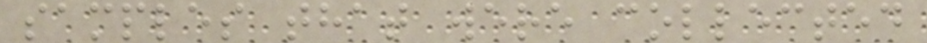samples that were collected
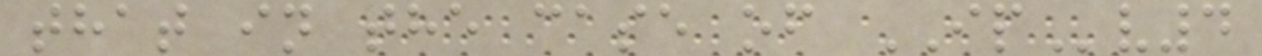that in the case of IPv4
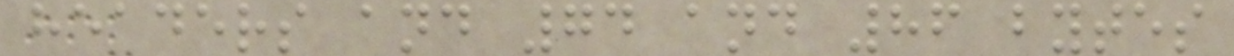headers and 74 and 86 bytes
